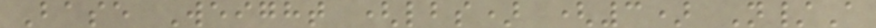Base Weight (lbs) (3) N/A
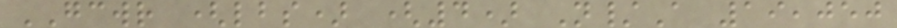GCWR (lbs) (4) N/A 19,050
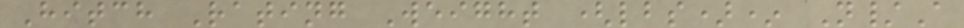Hitch Rating Weight (lbs)* N/A
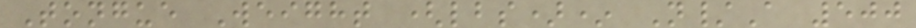Tongue Weight (lbs)* N/A 500
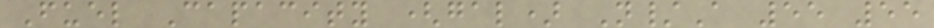Fuel Capacity (gal) N/A 55 55
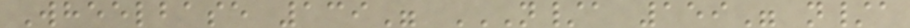Wheelbase 139" N/A 159" N/A
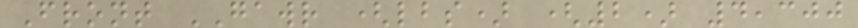Front GAWR (lbs) (2) 4,300
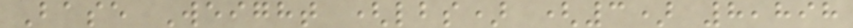Base Weight (lbs) (3) 8,898
